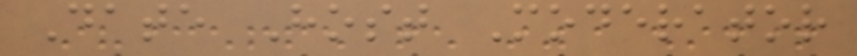Date Host Moderator
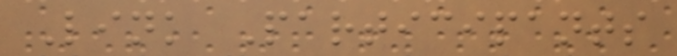Link Participants
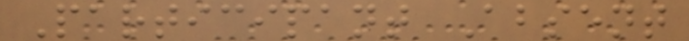Participant Absent
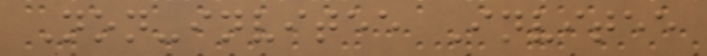Non-invitee Invitee
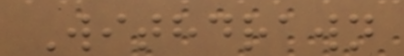Withdrawn
